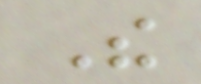The
